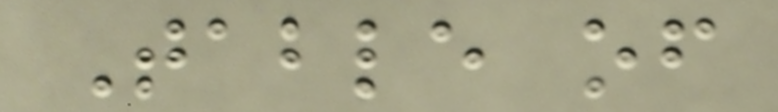Table of
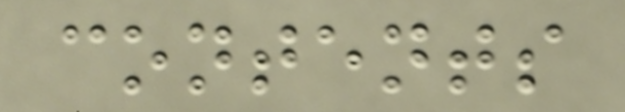contents
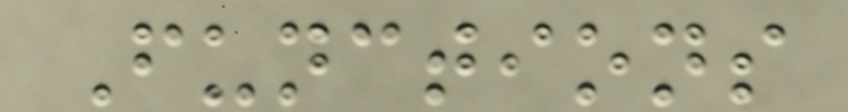Functions
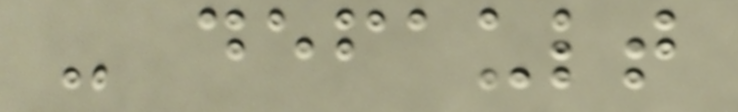- default
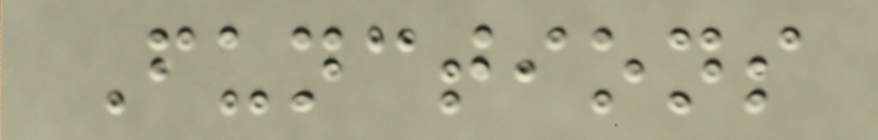Functions
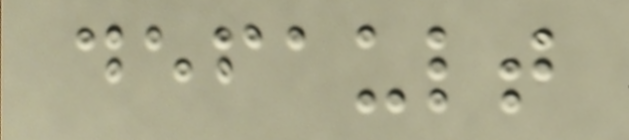default
